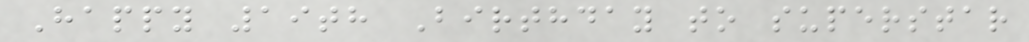Happy 19th Birthday to superstar
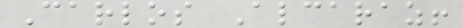Carlos Alcaraz!
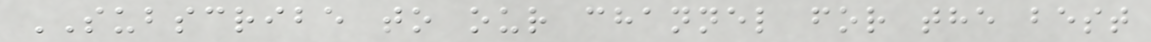SUBSCRIBE to our channel for the best
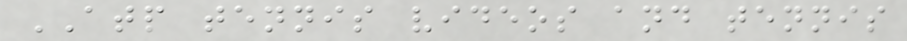ATP tennis videos and tennis
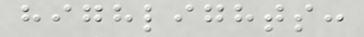highlights:
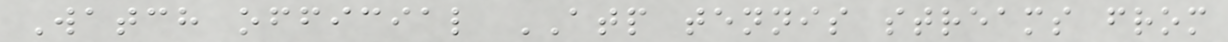Watch official ATP tennis streams from
